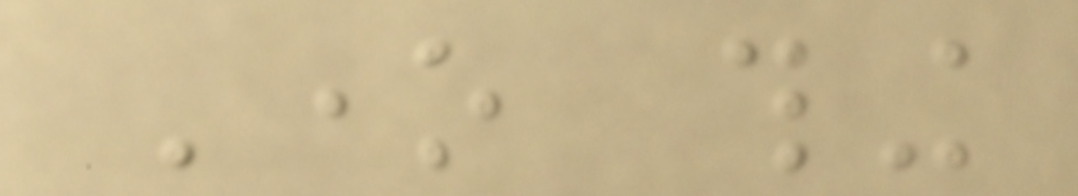One thing
